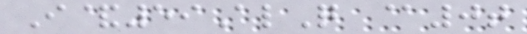I&59AlQ @0t
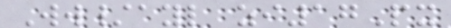Ww/ayl zi17Px
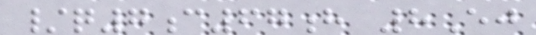/q7c67h 8Ej
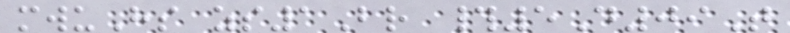mwuHs zs1Br #5D09T
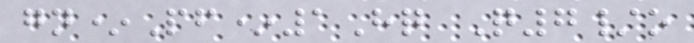gn*Pf*1Hq Q7/o
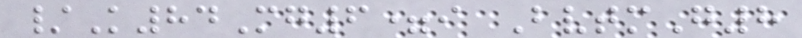/K84Mg6=i BvtmG8
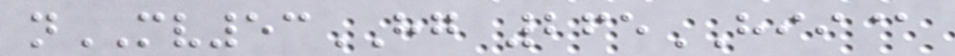nMV53HG 265HII@
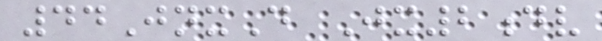44JnxD Jx2dv
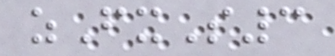zFxS3
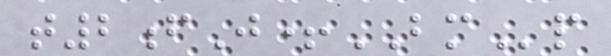t2fJ+BMp
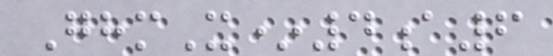GhmX*4a6
